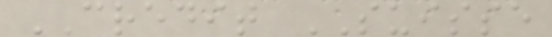CREDIT SUISSE
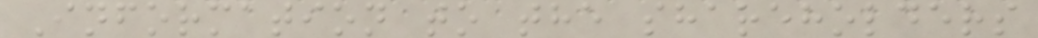Information to the shareholders
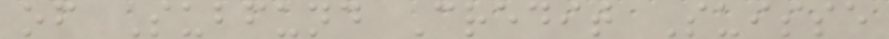of Subfund Credit Suisse
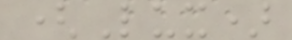(Lux)
